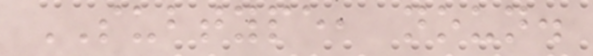SUBTYPE, noun.
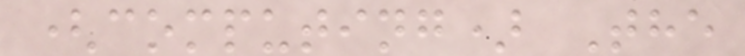(computing) The
